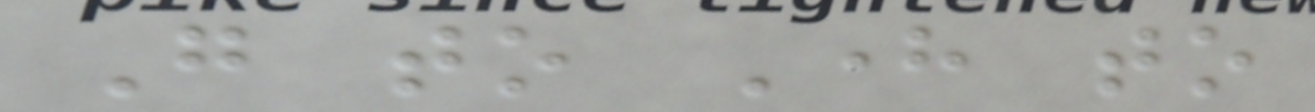Go to Here to
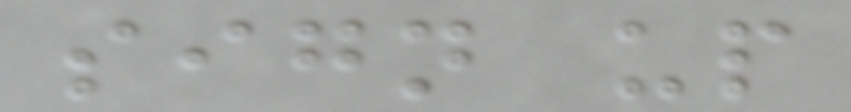sign up
